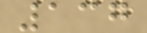137
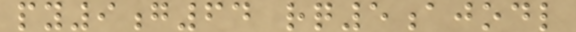py9g64 rq5ajodl
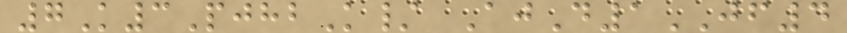7K3PjhbK/ AjD1JF4
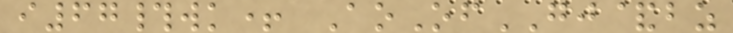i67#wk+ AoOfGJ&bz
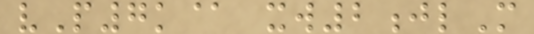vP7k@ xw2jlM
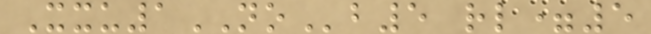Xxu1NOb5 rl=5
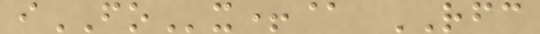iFOx+@ RFC
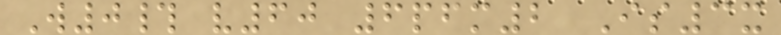W0# v60 6pfm2 Is3x
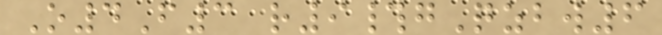O4F3 r9#gQzbw6
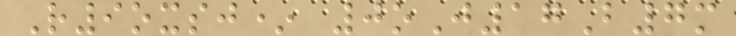R9oxsj* 0oJ17B7m
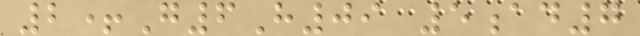2+G6H09 5ad7
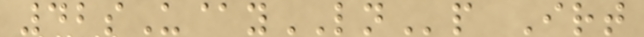42sU@yLNp Irt
